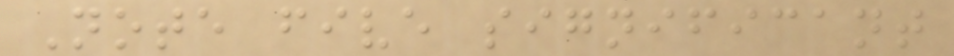Note five significant
